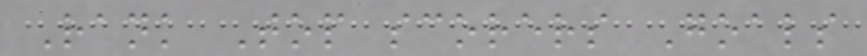Rank Top scorers Goals
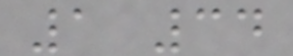1 34
